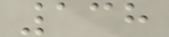138
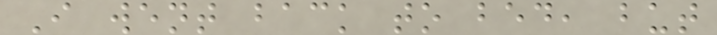I went back to bed, but
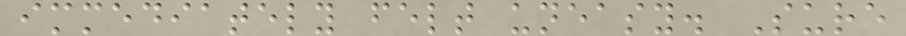immediately felt uneasy. Sure
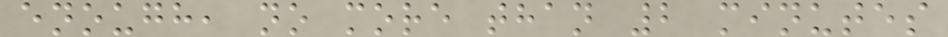enough, no more than 2 minutes
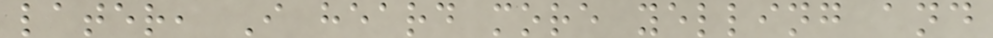later, I heard more yelling and
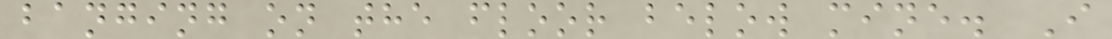banging on the floor below mine. I
